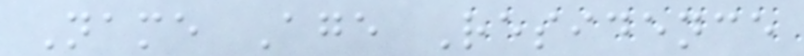Name Age Residence
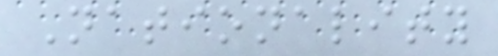Nationality
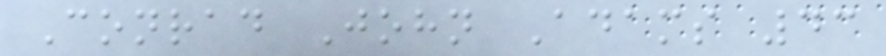Conrad John Adams 43
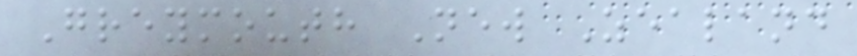Greymouth New Zealand
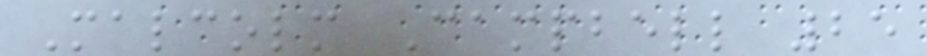Malcolm Campbell 25
